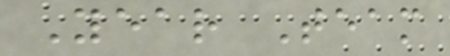Year Team
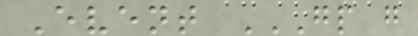Event GP G
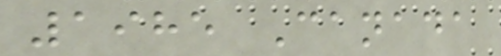1985 Canada
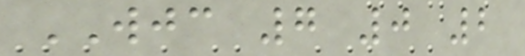WJC 7 0 2
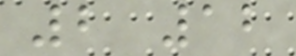2 12
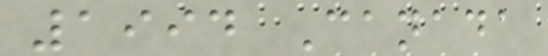1994 Canada
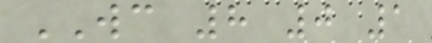WC 8 0 1
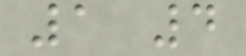1 4
